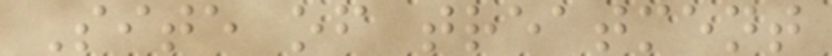Site of treatment
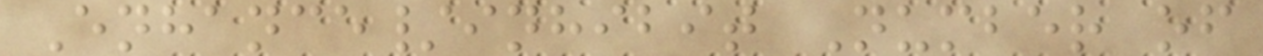Enhance/inhibit Number of
